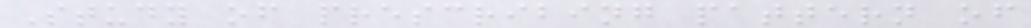Study of prescribing pattern of
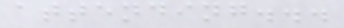attending...
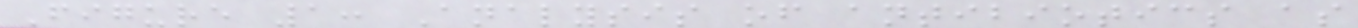Figure 1: Analysis of antibiotics as
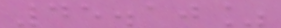45.10%
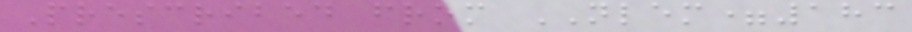Prescribed from NLEM=183
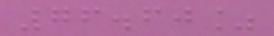76.60%
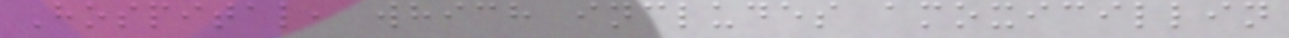Hospital, which includes amoxicillin
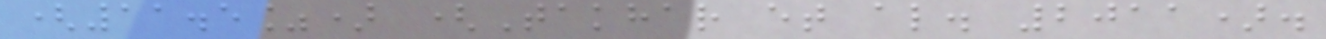(11.5%) (Takhar et al. 2011).
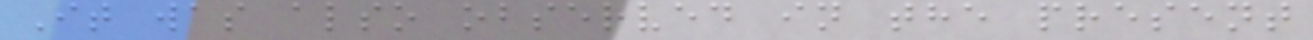It was also observed in the present
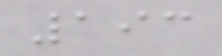193
